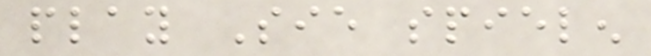play Sie spielen
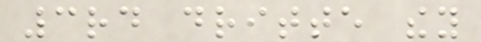3rd dritte they
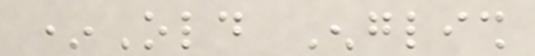*Old English
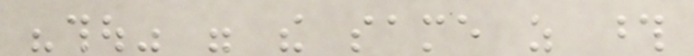"thou" were the same as those
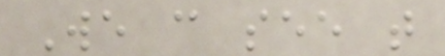We can see that
